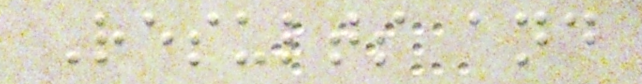Results and
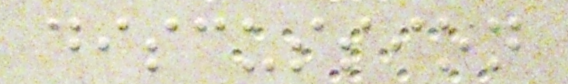discussion
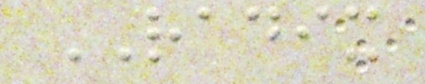RADIX
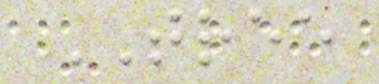TREE
